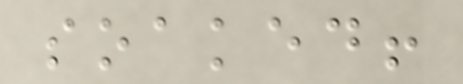soaked!
